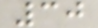30
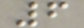6
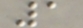1
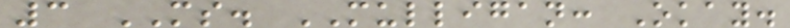3 MS. MULLIGAN: Okay.
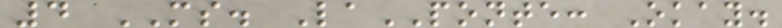4 MS. LaPONTE: Okay.
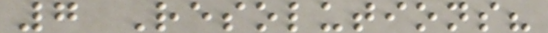7 Resolutions?
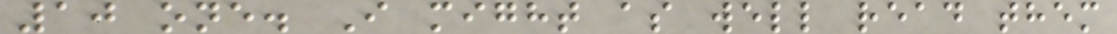10 one. I might as well read them
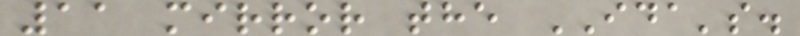11 mirror the IDA's.
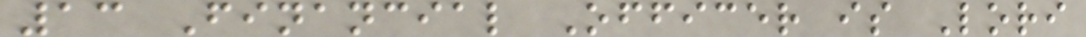13 Financial Officer is Lori
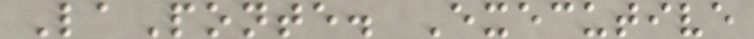LaPonte. Executive
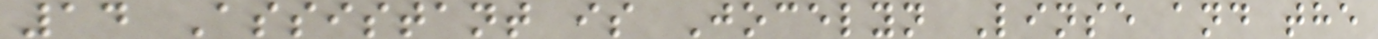14 Assistant is Jocelyn Linse and the
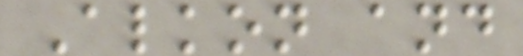Alkon and
